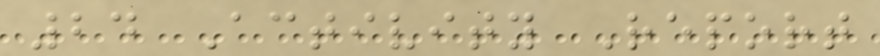24 Activity Report
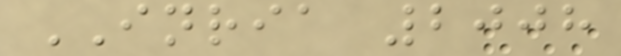INRIA 2008
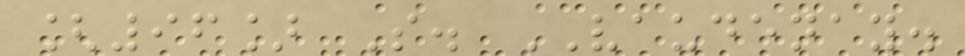[96] S. VAUDENAY.
